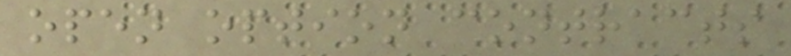open option contracts
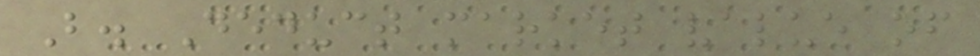B. Deduct market value of
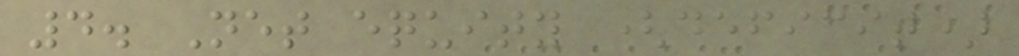4. Net equity (deficit)
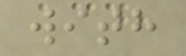with
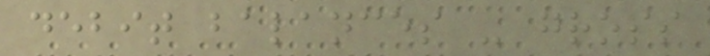debit balances - gross
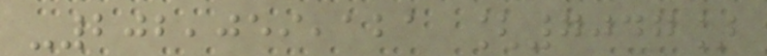-202,059,121 [7047]
